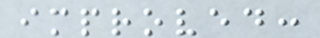improved:
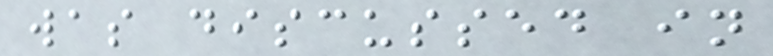was discussed in
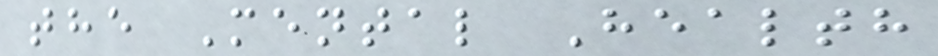the Mental Health
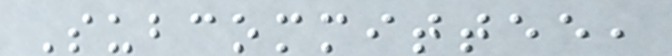Subcommittee,
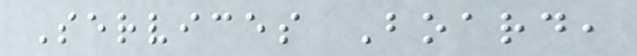Services Board,
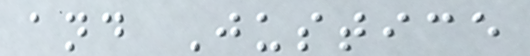and Justice
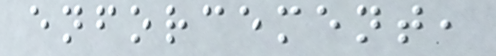enforcement,
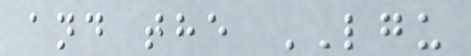and the LGU
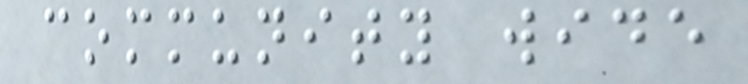community wide
